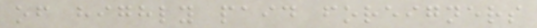of highly paid foreigners
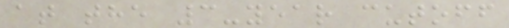at the 3-year cutoff
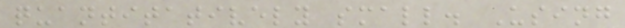quantitatively small. Using
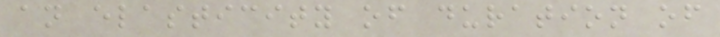an elasticity of duration of
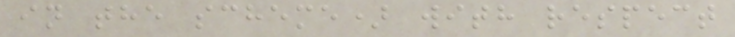in the scheme) with respect
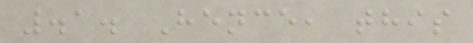.1. Hence, this
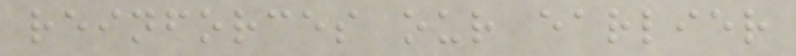reinforces our earlier
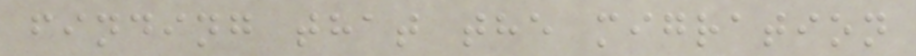finding that the migration
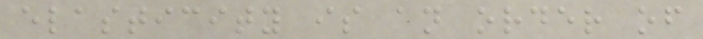elasticity is an order of
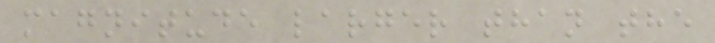magnitude larger than the
